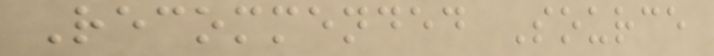Recommended Source
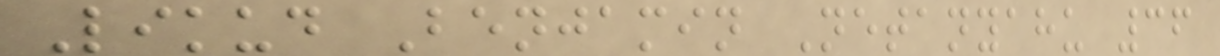Likud Benjamin Netanyahu 36
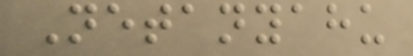Netanyahu
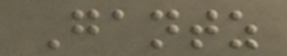Gantz
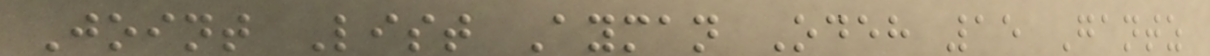Joint List Ayman Odeh 15 Gantz
